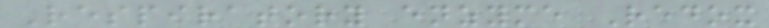Respiratory enzyme Redox
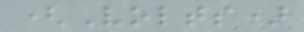(Volts)
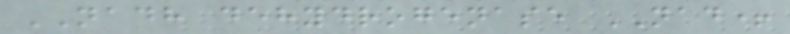NADH dehydrogenase NAD+
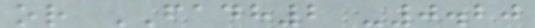or FADH2 -0.20
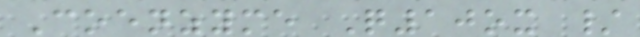Coenzyme Q10ox /
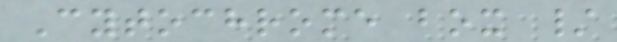Cytochrome box /
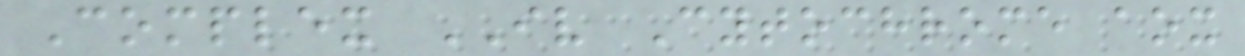Complex IV Cytochrome aox
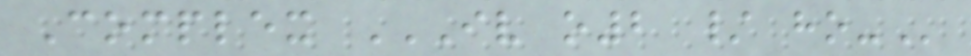Complex IV O2 / HO-
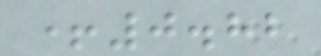+0.82
